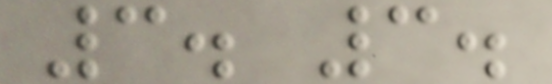3. 3.
